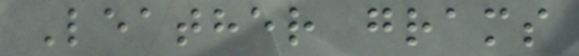Leather grams
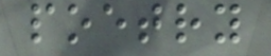poetry
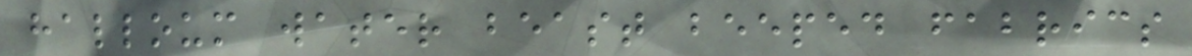halloum water beast beeped fabrics
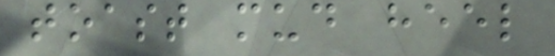toast mud heel
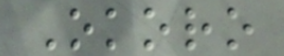Okoro
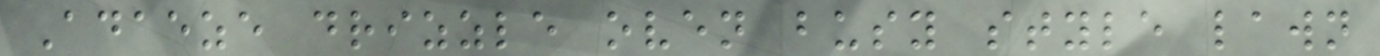Adaeze drizzle oven busy style lawn
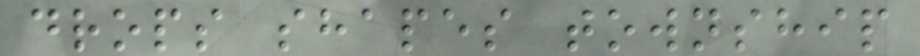drops shapes township
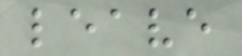leave
